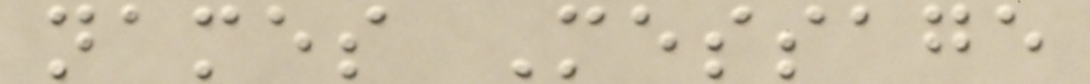names Message
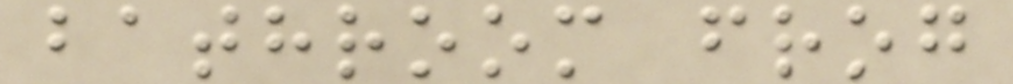bathroom frog
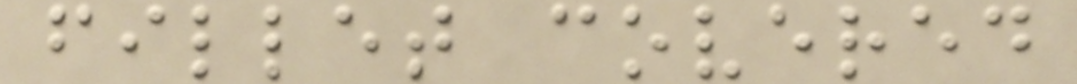fillet covered
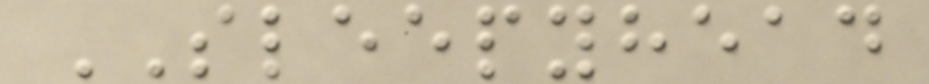SLEEPYHEAD
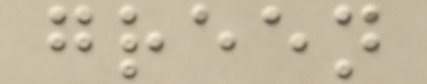green
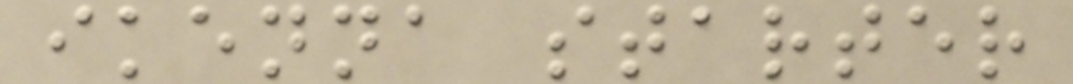ikenna starter
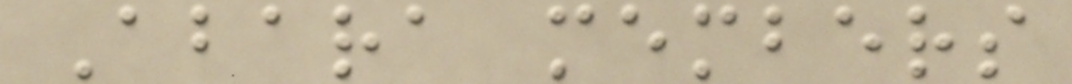Abara members
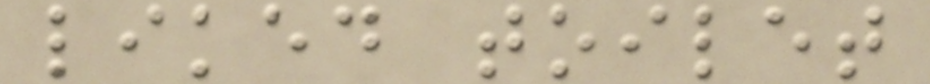liked toilet
